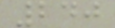240
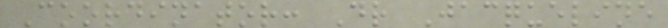Coordinator: Dr Jacqueline
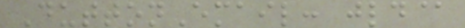DuttonEmail: jld@
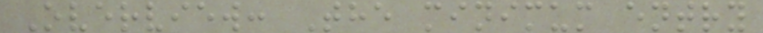Overview: The minimum entry
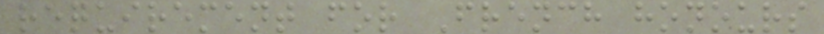requirement for French honours
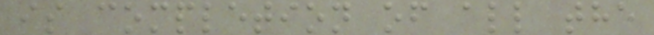is completion of all the
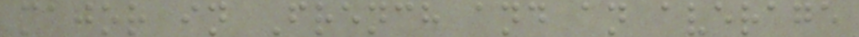major in French and an average
